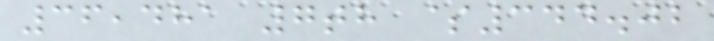36,481 7th $344.02
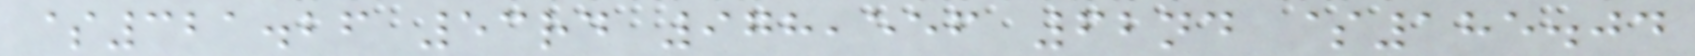$321.26 53rd 978,556 62nd $185.04
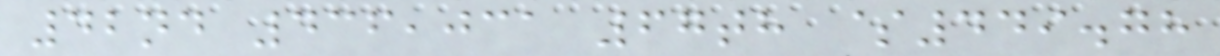42nd 436,031 67th $449.78
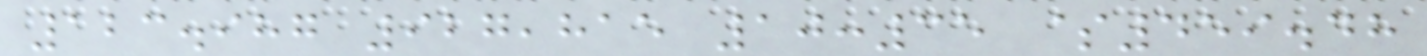123.987 927,815 10:35 $459.48
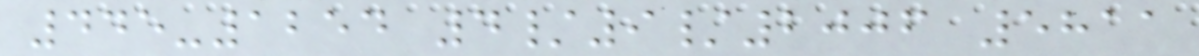445-1254 4/9/2006 5811
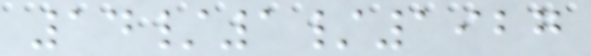14/1/1927
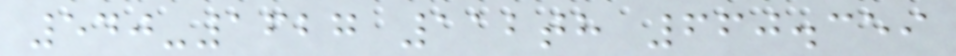540-1627 112th 660.359
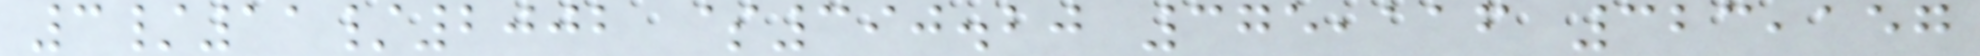3/11/2002 $390.20 375,116 323,157
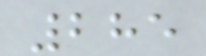285
